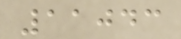11043
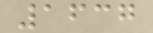1637
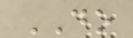DO
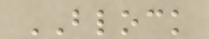BLOCK
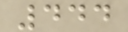444
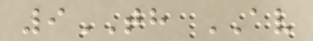9TH AV
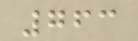763
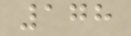178
